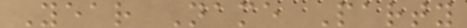Year Name Party
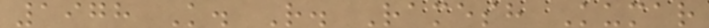1978 K. R. Ramesh Kumar
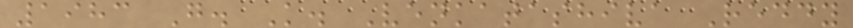1983 G. K. Venkatashiva Reddy
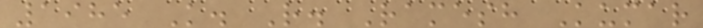1985 K. R. Ramesh Kumar
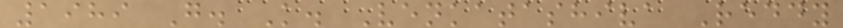1989 G. K. Venkatashiva Reddy
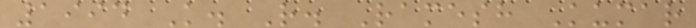1994 K. R. Ramesh Kumar
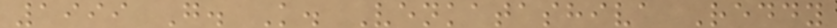1999 G. K. Venkatashiva Reddy
